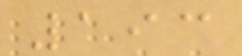193
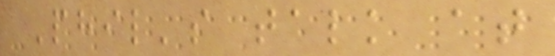Phil's talk at
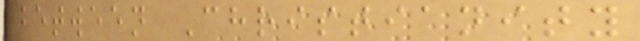between Christianity
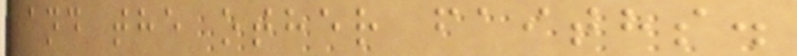and the other faiths.
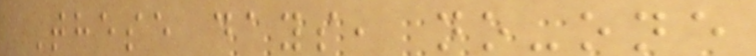These days, no-one
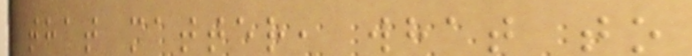that matter, what to
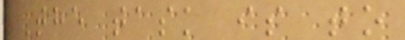The task is to
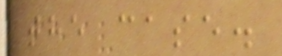the case.
